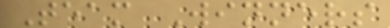Team Winners
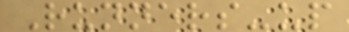Runners-up
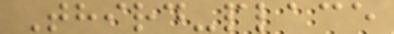Third-place
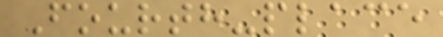Fourth-place
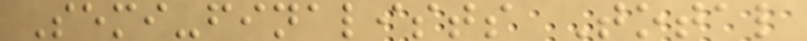Semi-finalists Total
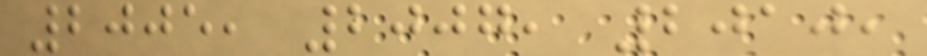2005, 2007, 2010,
